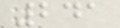241
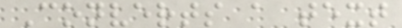Converts a text
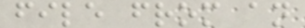file from an
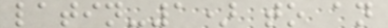latin-1) to an
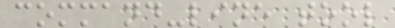command-line tool
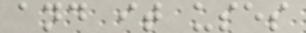and it uses
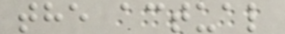the actual
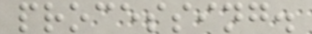processing.
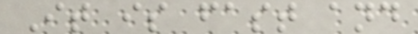It is fast and
